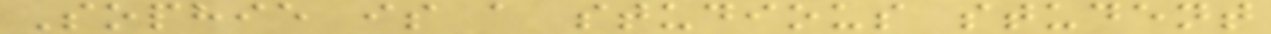Sophie is a studious student
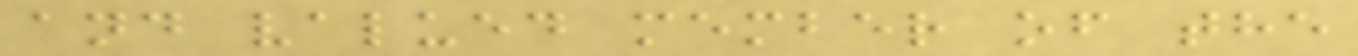and valued member of the
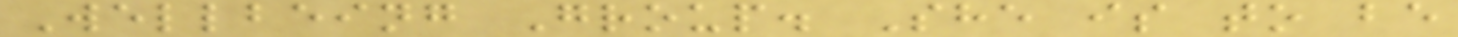Wellbeing Group. She is to be
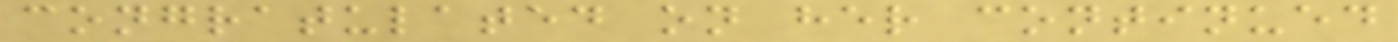congratulated on her continued
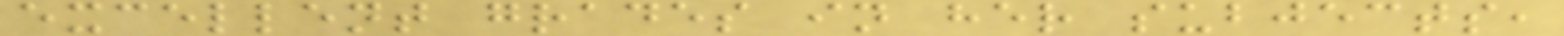excellent grades in her subjects,
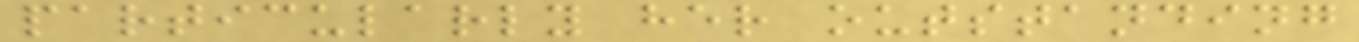particularly her outstanding
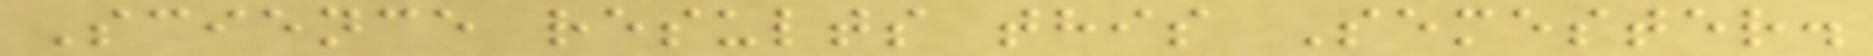Science results this Semester.
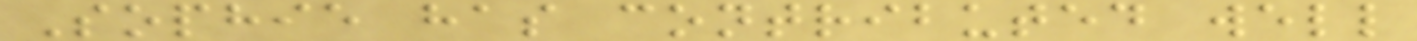Sophie has contributed well
